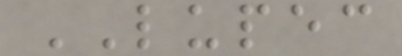LUPEC
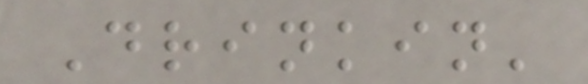Drinkin'
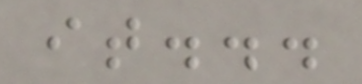it...
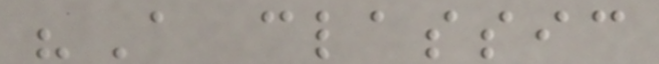"A classic
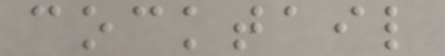cocktail
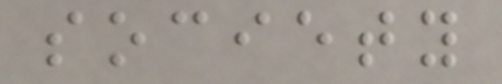society
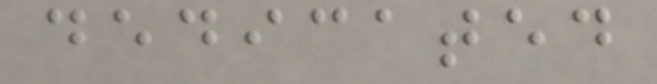dedicated
